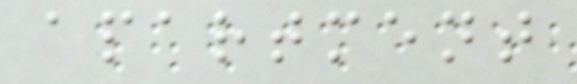apartment
